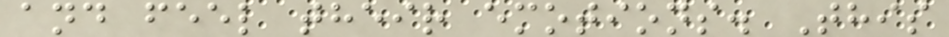and feel their emotions. This
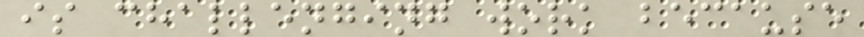is challenging work because
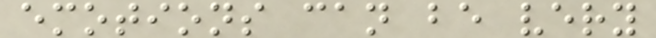emotions can be very
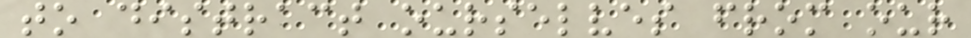to distract ourselves from our
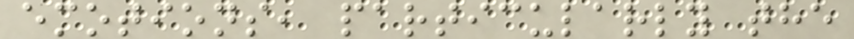emotions, particularly the
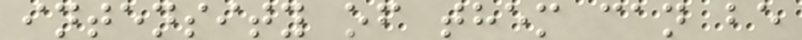intensity of them can be
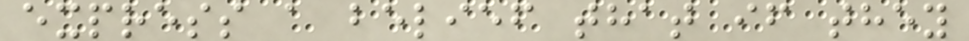express a belief that if they
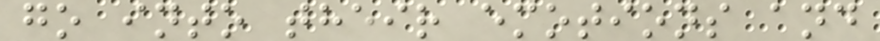go into their emotions and
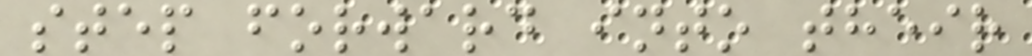step forward into their
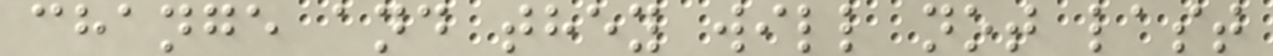change and they will not last
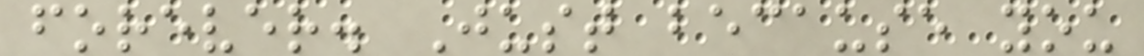forever. Just because you
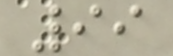99
